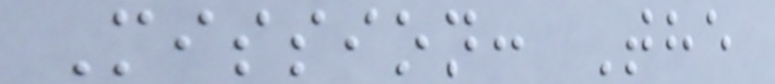Mission: The
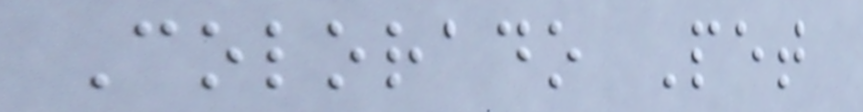Colorado Pet
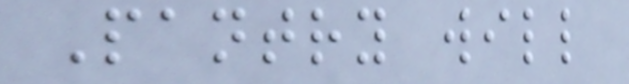Pantry will
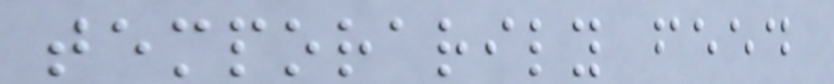temporarily feed
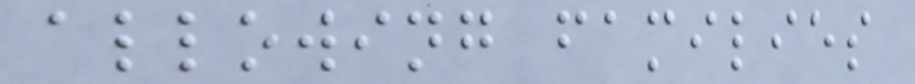allowing families
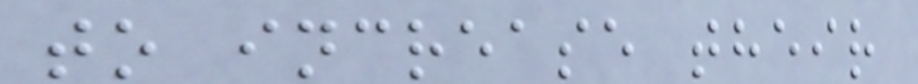to increase their
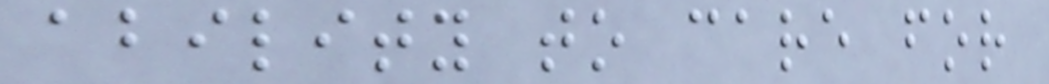ability to care for
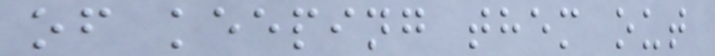of keeping them out
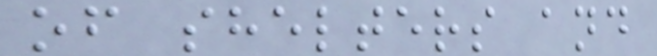of shelters and
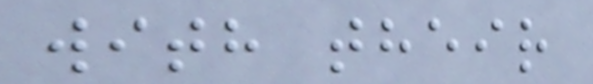with their
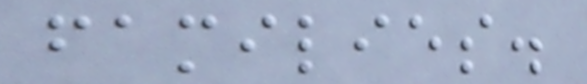families.
